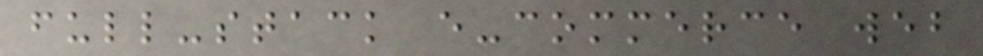full-stack e-commerce web
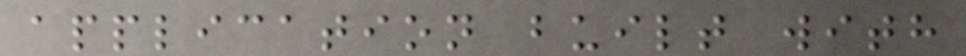application built with
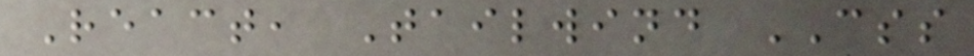React, Tailwind CSS
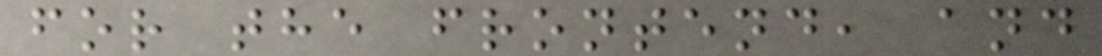for the frontend, and
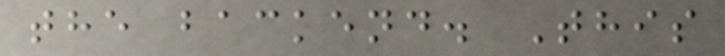the backend. This
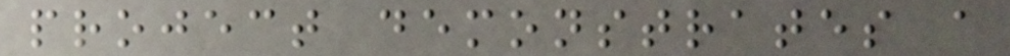project demonstrates a
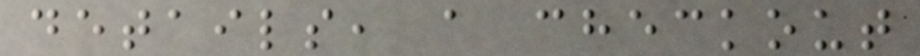details, a checkout
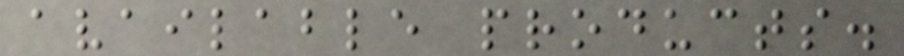available products.
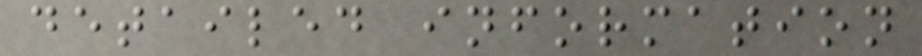detailed information
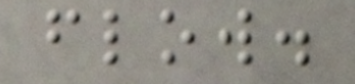flow.
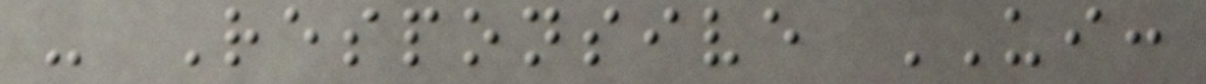- Responsive UI:
